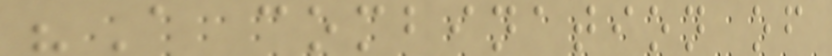"A combination of
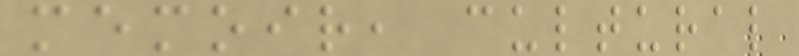memoir, cultural
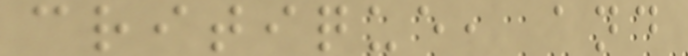critique, and
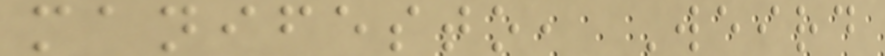manifesto, Weird
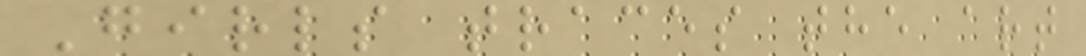Girls traces the art
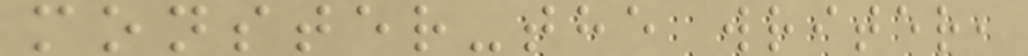monster-the writer,
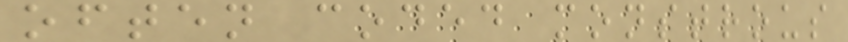often coded monstrous
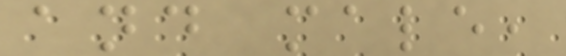and male,
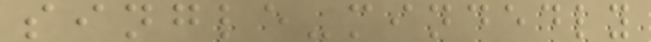single-mindedly
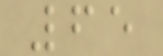65
